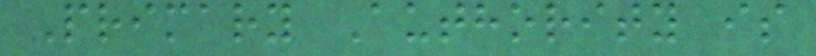Primary Authority is
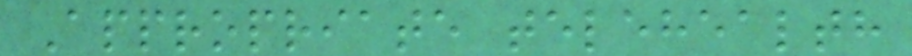Appropriate telehealth
